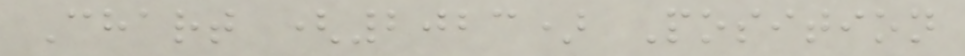Chart (2023) Position
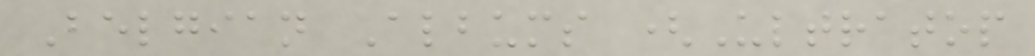Belgian Albums (Ultratop
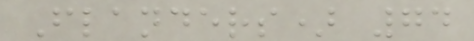Flanders) 74
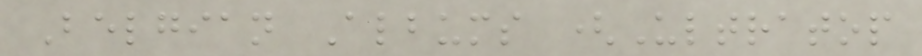Belgian Albums (Ultratop
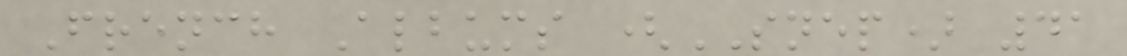French Albums (SNEP) 41
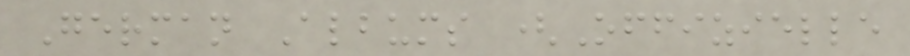German Albums (Offizielle
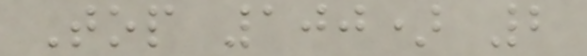Top 100) 2
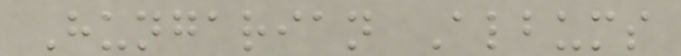Hungarian Albums
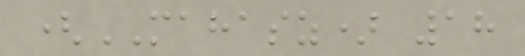(MAHASZ) 18
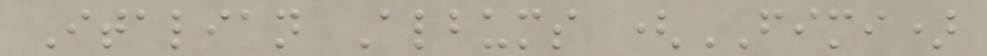Italian Albums (FIMI)
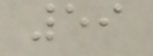59
